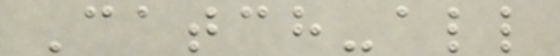Catch-all
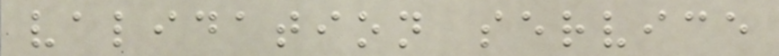validation service
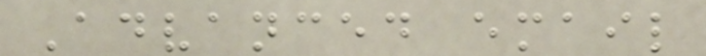Advanced email
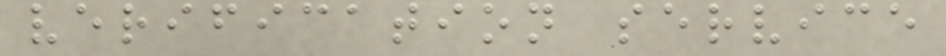verification service
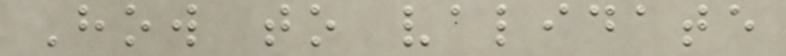How to validate
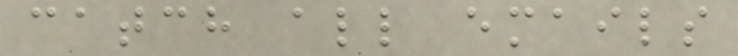catch all emails
